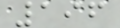196
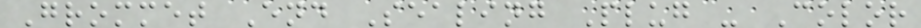Grommet End Sealing Plug - Color
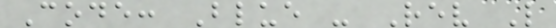Code: Blue - Rev L
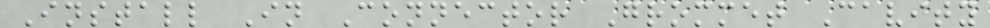Install In Connector Grommet Cavity
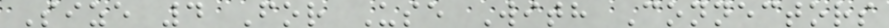Size 4 For Use With Connectors
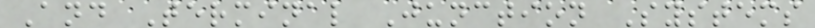And Terminal Junction Systems
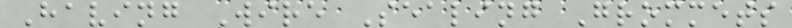Having Wire Sealing Grommets
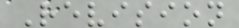Revision
